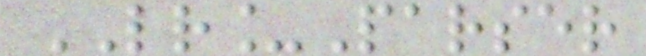LR_Parser
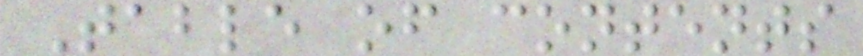Table of contents
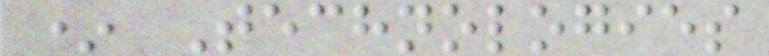* Technologies
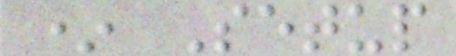* Setup
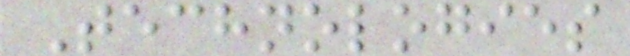Technologies
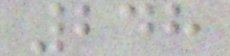248
